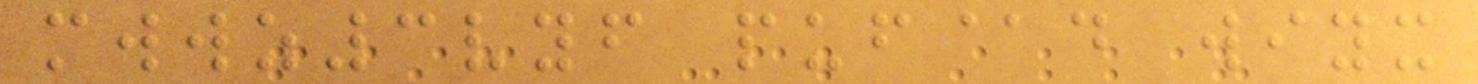mwwz3vyf puf@d wiyx
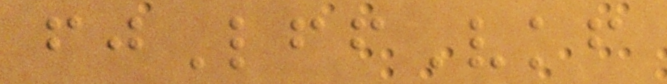fjLffVkf
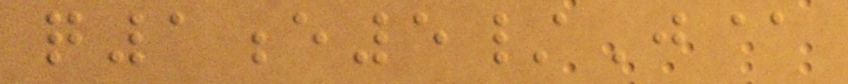q1e5/J@
